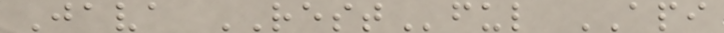Java RESTful API
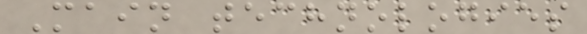Main technologies
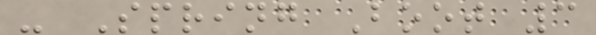- Spring Boot 3
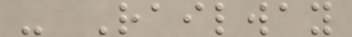- Railway
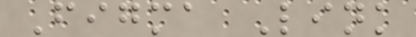Figma Link
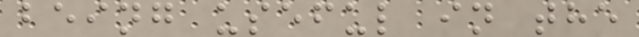being useful in the
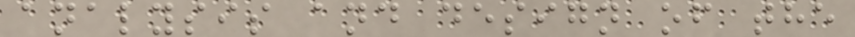analysis and design of the
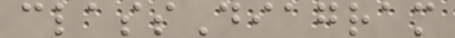classDiagram
